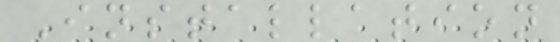Installation
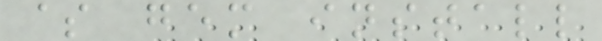$ gem install
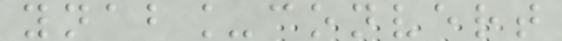ynab_convert
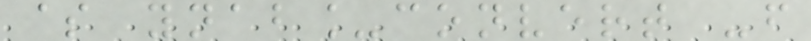$ ynab_convert -f
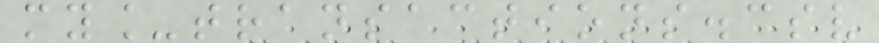my_transactions.csv
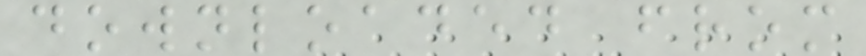downloaded from
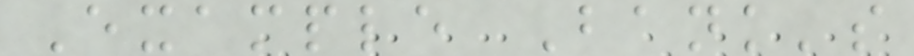Example Bank's
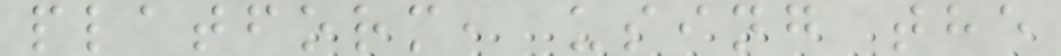platform, using the
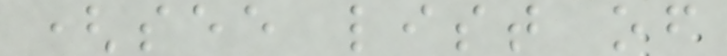(see list of
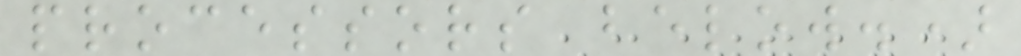processors below.)
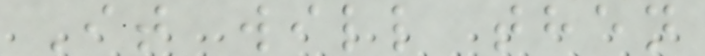It will then
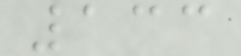133
